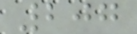207
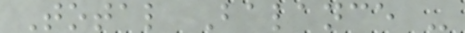Total Balance -
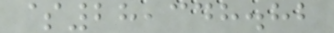$28,348.82
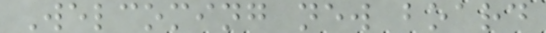Welcoming new board
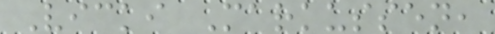Vicki Markussen,
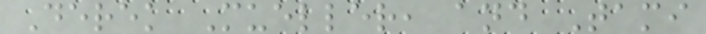Derek Mueller, and Tami
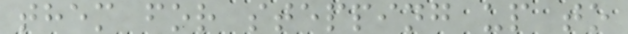them for stepping up to
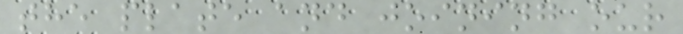the plate and joining our
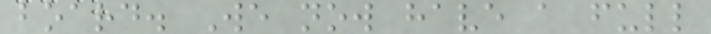board. We now have a full
